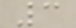3
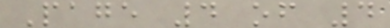Page 4 of 4
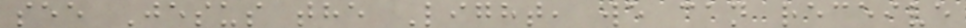see Jesus the Light, we can receive
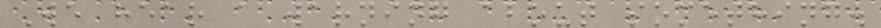We hear a warning about something.
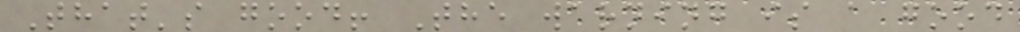That's good! The warning is a good
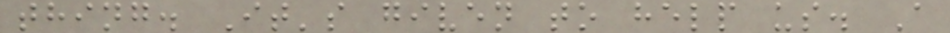thing. It's given to help us. A
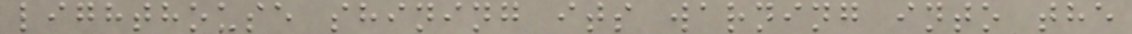lighthouse shining its warning into the
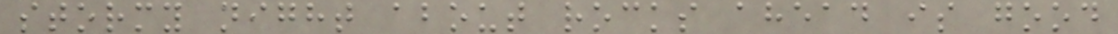stormy night about rocks ahead is good
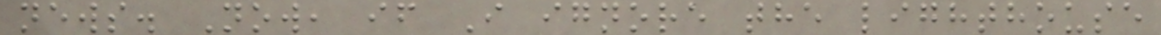news. Now, if I ignore the lighthouse
